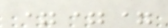===
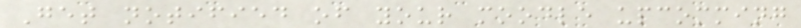Get notified of your moodle upcomming
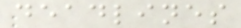deadlines
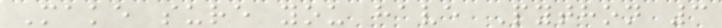Make sure you have Python 3
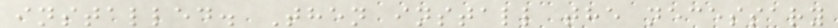installed. Then install the necessary
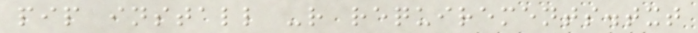pip install -r requirements.txt
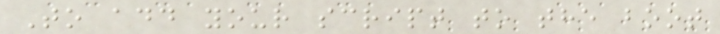To add your script to the boot
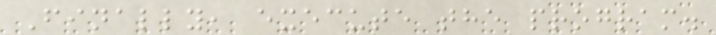Finally, execute the program.
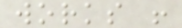works !
